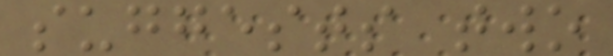suggests two
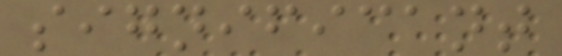significant
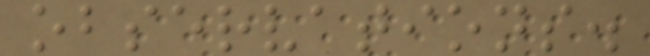observations.
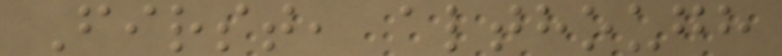First, although
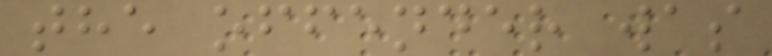the offender was
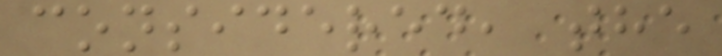considered, the
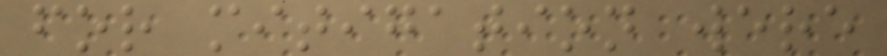for mitigation were
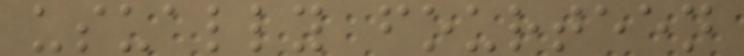usually fourteen
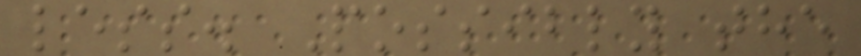less. Possibly the
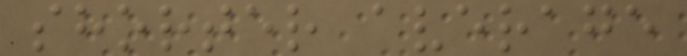shorter average
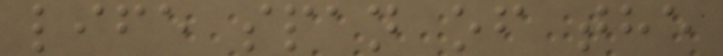life span of the
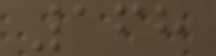168
